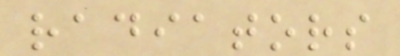radiators
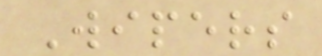Wipers
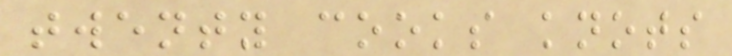twenty cooks knots
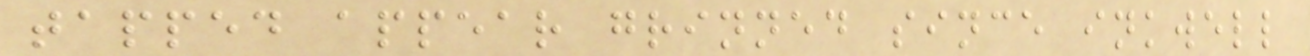tapped appear grinned since inkwell
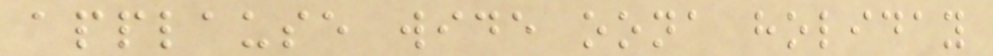applause wide oona holiday
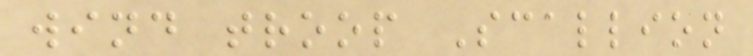wind troop Scallion
